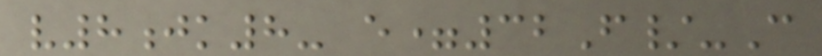v8jk8- e=32F/-C
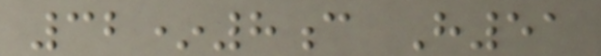32*8c H51
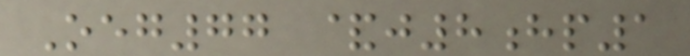Oeg77 &j8hp1
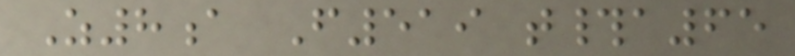Z8a F519 t#a65
